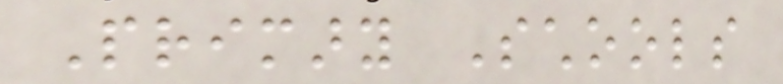Primary Schools
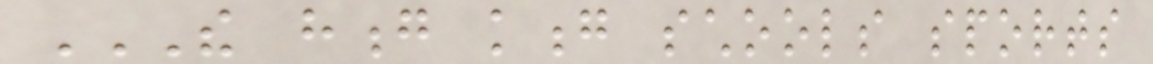THE HONG KONG SCHOOLS SPORTS
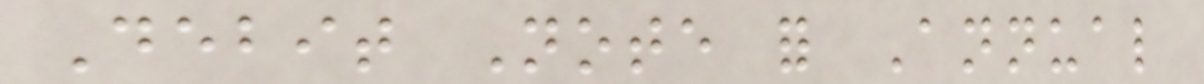Debit Note for Annual
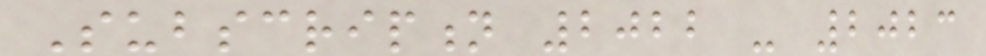Subscription 2022 - 2023
